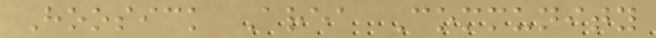Hoosick Area Community
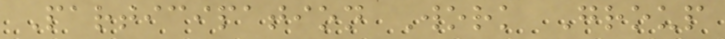Participation Work Group
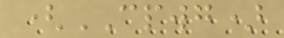(CPWG)
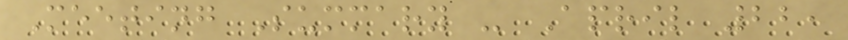Meeting Summary - April 22,
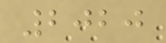2020
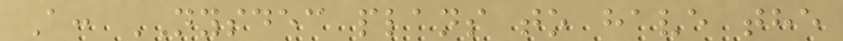A: NYSDEC plans to have the
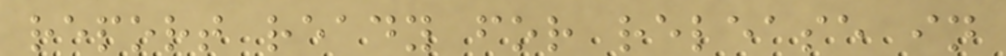report ready for release in
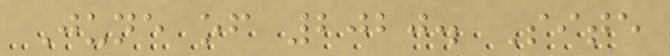June of 2020. Site
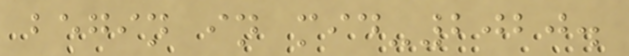begin in mid-2020.
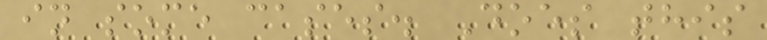in some cases. Does this
